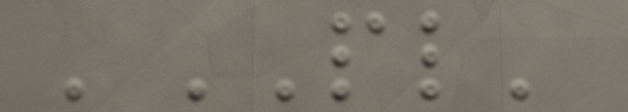'PL'
